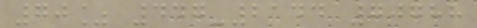70% 447-2144 70788
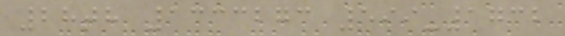28th 1333273 599-1732
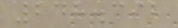248.392
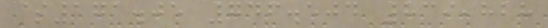$171.05 746.504 839,828
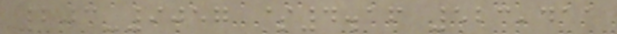203-9057 $4.16 523,411
